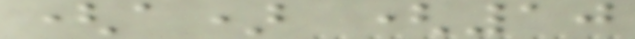(a) (10
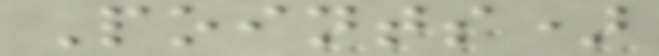Points)
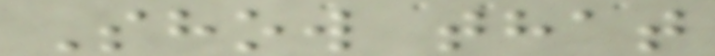Show that
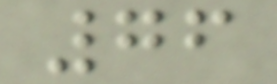76
